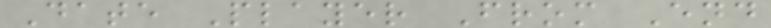Date Player From End
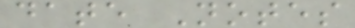date Notes
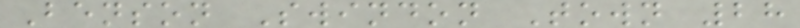Benson Swindon Town 28
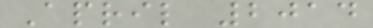April 2014
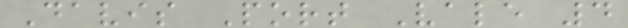Davis Port Vale 4
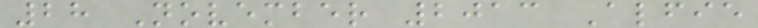28 November 2013 Alfie
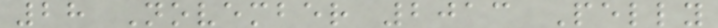28 November 2013 Pelly
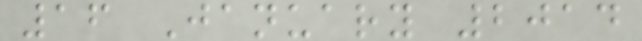16 January 2014
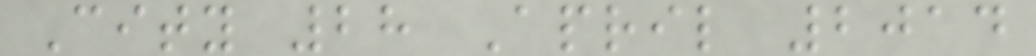City 28 April 2014
